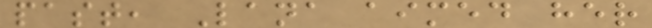past, Lana aimed her
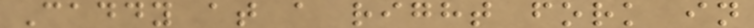Caddy at a right fork in
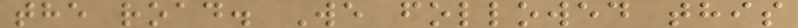the road. We followed this
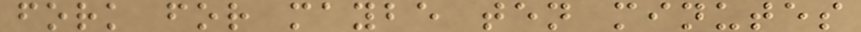fork for maybe ten minutes
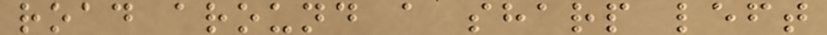road around a sharp left
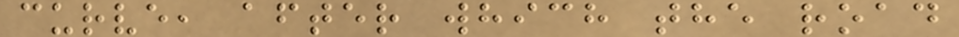curve, after which the road
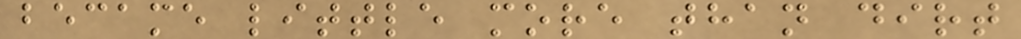became little more than dirt
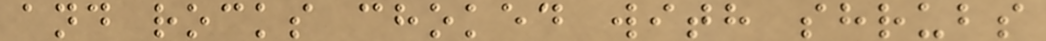and rocks choked with shrubs
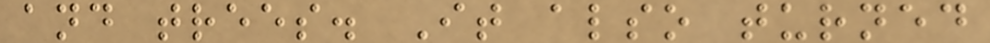and trees. It also turned
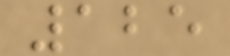125
